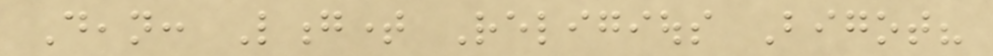Dean: Longtime Religious Bigot?
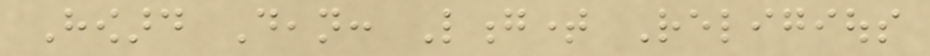Howard Dean: Longtime Religious
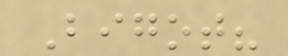Bigot?
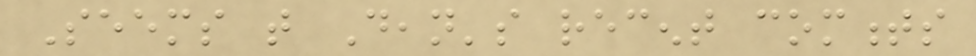Seems that Dean's recent comments
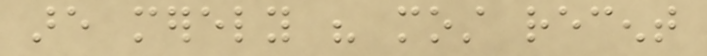are merely his most recent
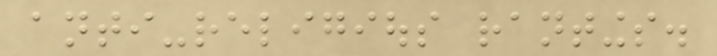anti-religious rantings.
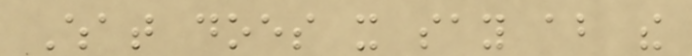What does it say about the
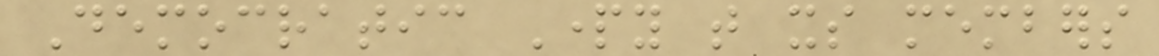Democratic Party that its members
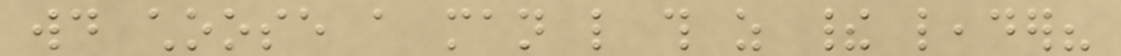would choose a man like this as their leader?
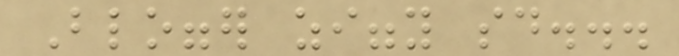Blogger ziggy said...
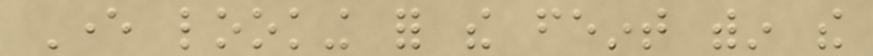Ever looking for the feint within the
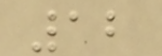12
